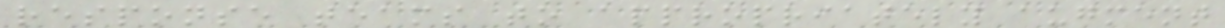response teams to appropriately augment
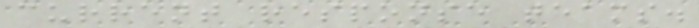current response teams.
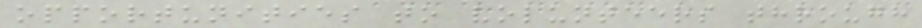opportunities to volunteers through
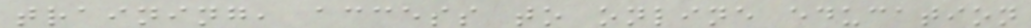training, access to online education
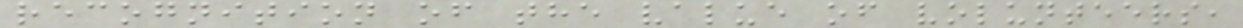recognition of the value of volunteers,
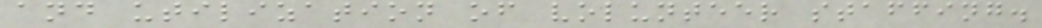and utilization of volunteer staffing.
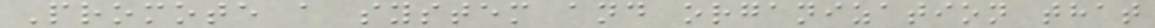Promote a system and organization that
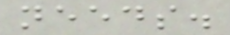needs.
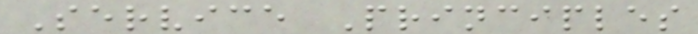Service Principles
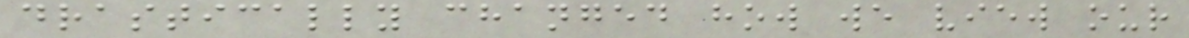drastically changed how we view our
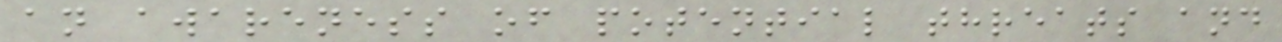an awareness of potential threats and
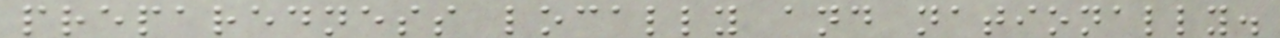preparedness locally and nationally.
